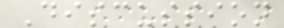Discussion
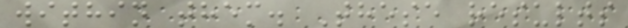within them. These results
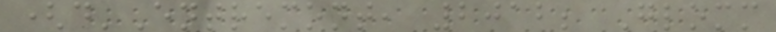(d'Entremont, 2012; Glomm
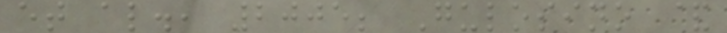et al., 2005; Gulosino &
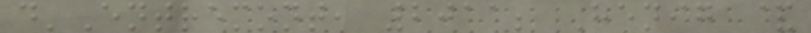d'Entremont, 2011; Henig &
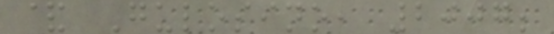& Gulosino, 2007;
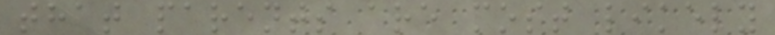that parents are most likely
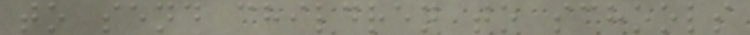to send children to schools
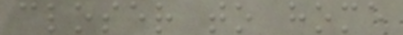closer to home
